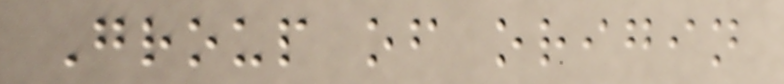Group of origin
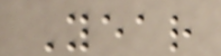Year
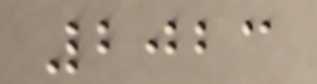2023
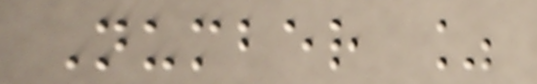Number %
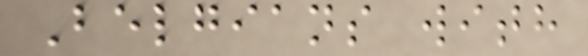Belgians with
